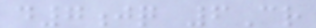d7jq 6Cr
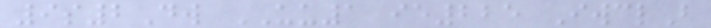9s2Dw UU1 ie225 IwclB
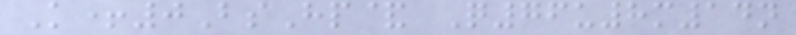K+0BsHp& Q76u8m14n
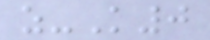z-K0
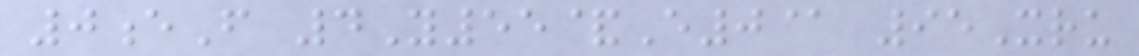0eF 4Y55&E0@ 95Xru
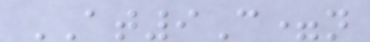AT9C=n
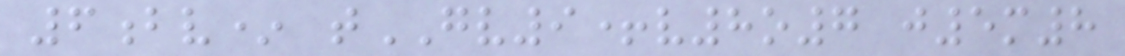6bv* tGV9+v8o7 j5m8
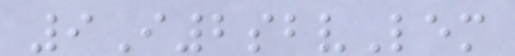9I2sbvLem
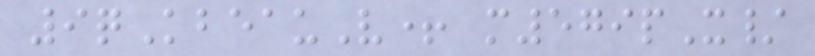9qKbeauV+ m579pX/
